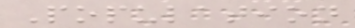Population
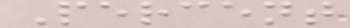Percent
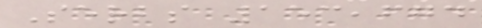Serbs 153,674
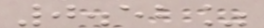0.52%
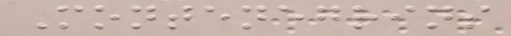Montenegrins
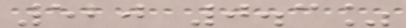520 0.3%
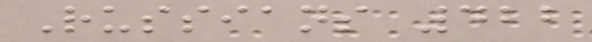Russians 422
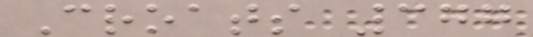Croats 377
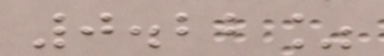0.22%
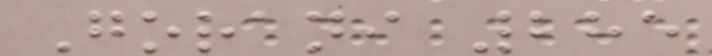Gorani 285
